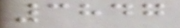3847
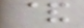&
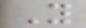Y
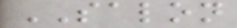SALON
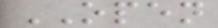OPEN
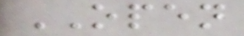OPEN
